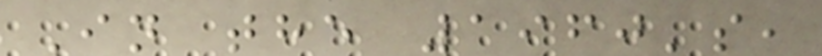In the 1960's,
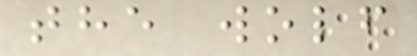the wolf
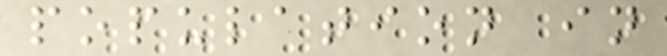population in
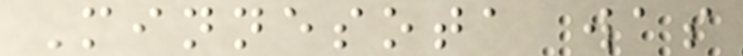Minnesota was
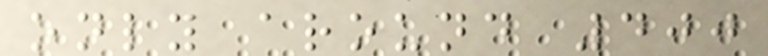only around 400
